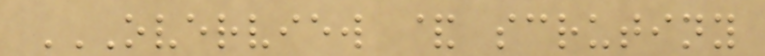OVERVIEW & SCRUTINY
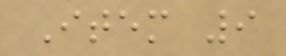Item 9
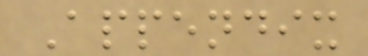Appendix
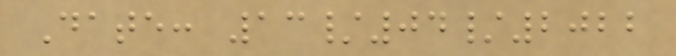Date: 13/04/2022
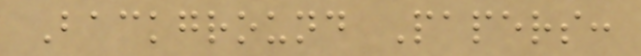Background Papers:
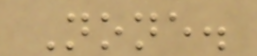None.
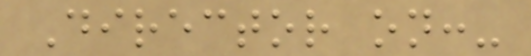Director on:-
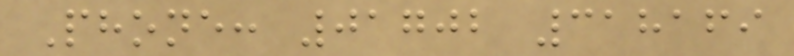Phone: 01702 318169
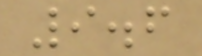9.6
